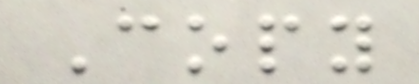Copy
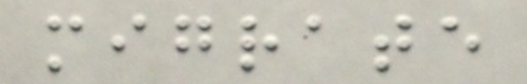migrate
